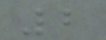2
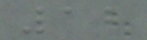12
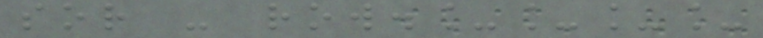sor - row.____
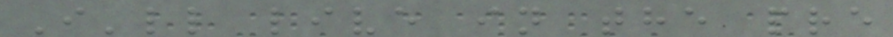I'll live in the pre
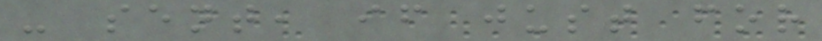- sent, if just for
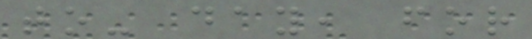to- day, for
